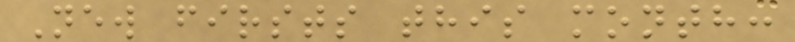New firsts this month:
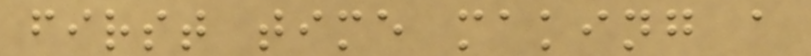first time making a
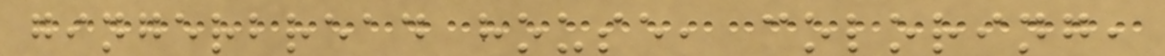gingerbread house, coloring,
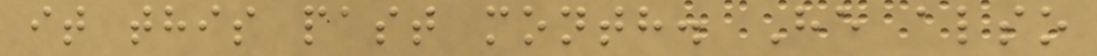it this past month. He also
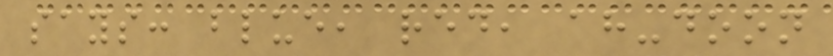says: blue, red, ah-doon
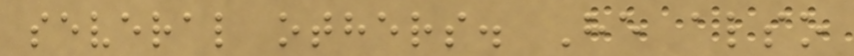several others. He also
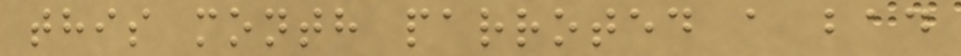this month parroted a bad
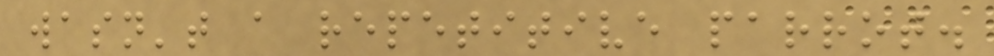wasn't a repetitive parrot.
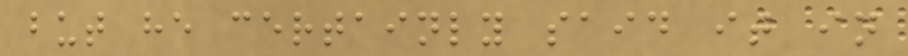but he certainly said it in
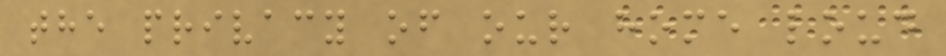the privacy of our home loud
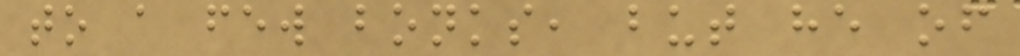to a few bonks, but he of
